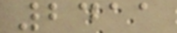2411
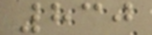830
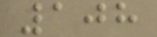108
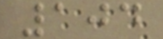104
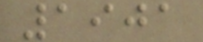1901
